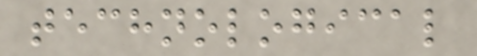technological
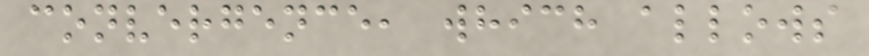convergence, which allows
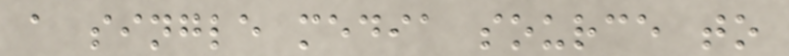a single media source to
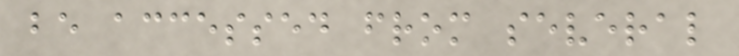be accessed from several
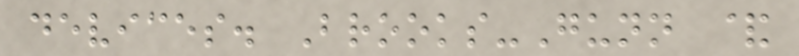devices. Brooks-Gunn &
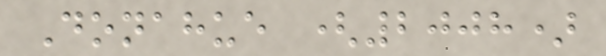Donahue (2008)
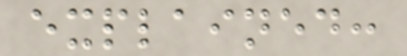explained:
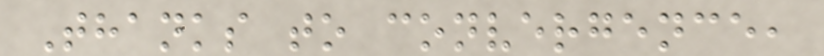Thanks to convergence,
